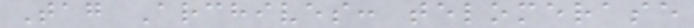Tag Archives: telomerase
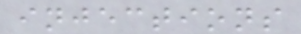injections
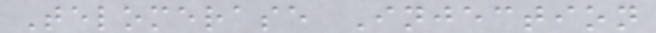Telomerase Injection
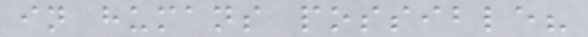in humans possible?
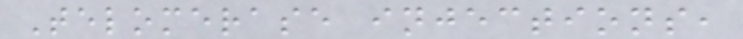Telomerase injections,
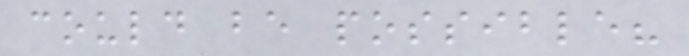could be possible?
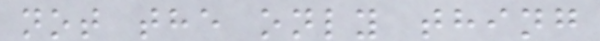not the only thing
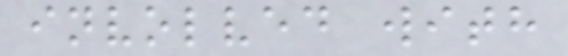involved with
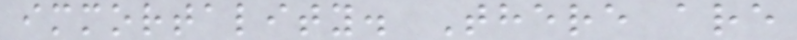immortality. There are
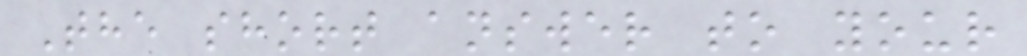The short answer to your
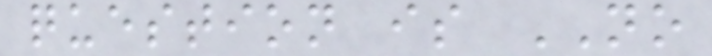question is NO
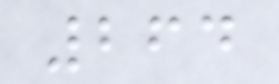264
